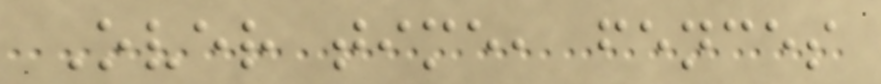Over time, fences
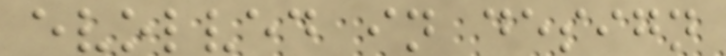evolved in design
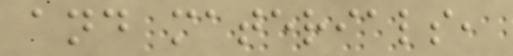and materials,
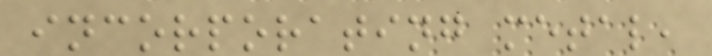incorporating metal,
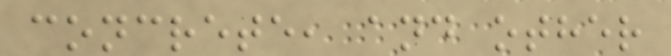concrete, and other
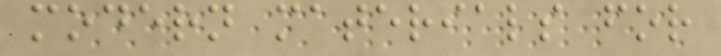modern materials for
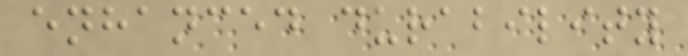enhanced durability
